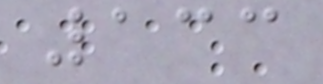133
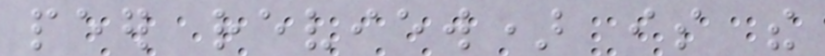peer review) is the
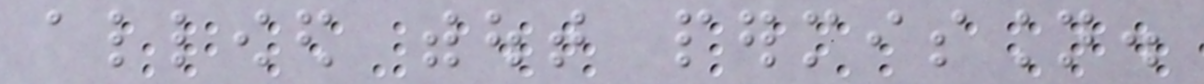allowed without permission.
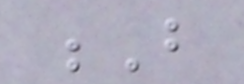B
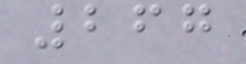267
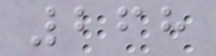268
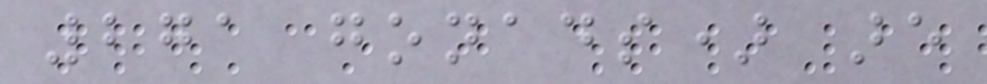271 gonads) are
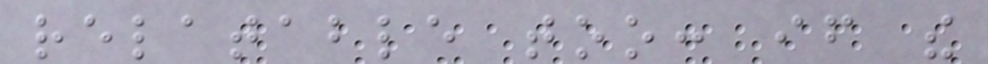relatable too: if the
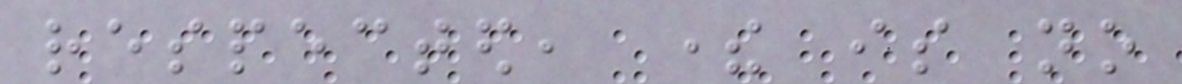respected, there is no
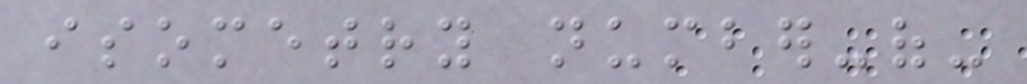isometry number-of-
